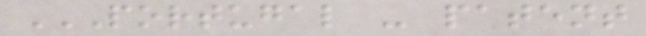PORTUGAL - PATENT
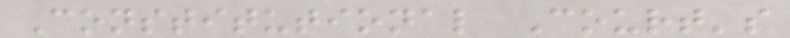Constitutional Court's
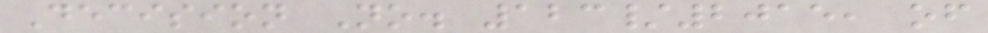Decision No. 123/2015, of
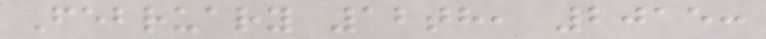February 12th, 2015:
